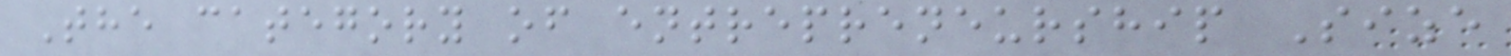The category of entrepreneurship Size
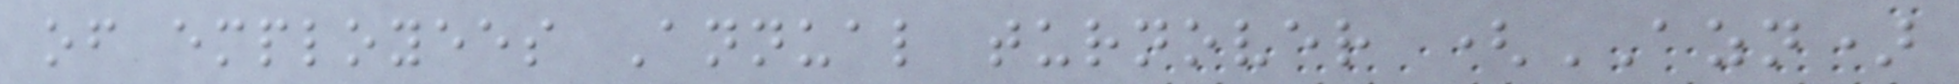of employees Annual turnover (AZN)
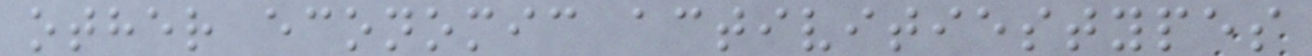other economic activitiestypes
